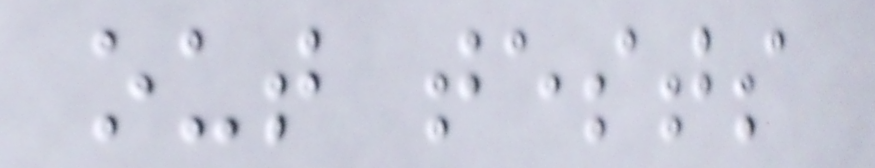out tests
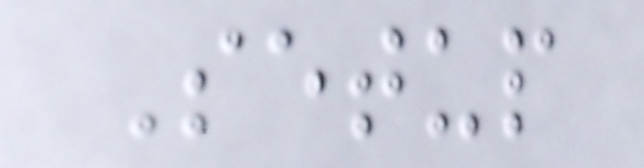Setup
